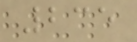235
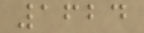1624
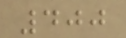400
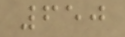650
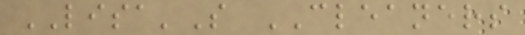LISA'S CLEANERS
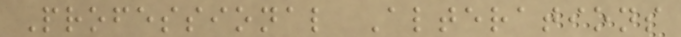Professional Alterations
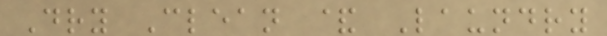Dry Clean & Laundry
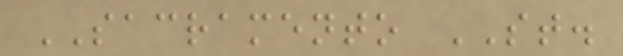SACRAMENTO ST.
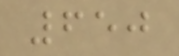650
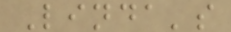Linda's
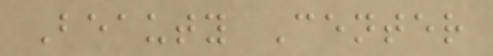Beauty Center
